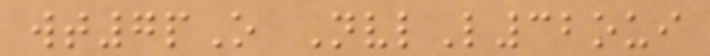wt7pO NvlL32oui
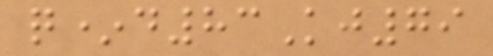q*d83Kj79
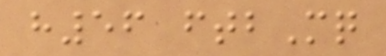h56 ftbMq
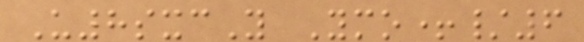U8sxcY Ymo+/6
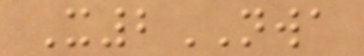X2NWA
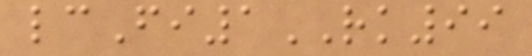lcFi1RK99
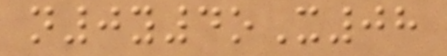n0y4oX08
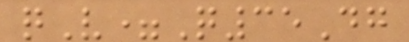qV=Q35Dg
